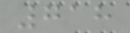718
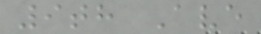9th Ave
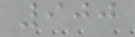900
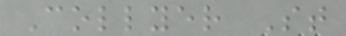Collyer St
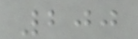200
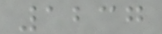1237
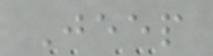Jeep
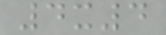4x4
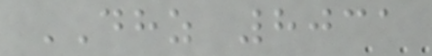DHZ 8031
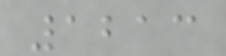1213
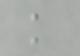k
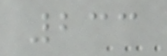233
